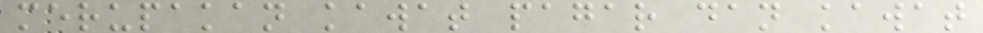merupakan kawat pagar dan kawat
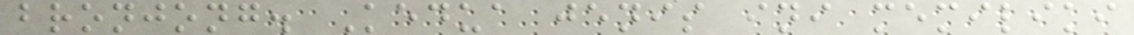bronjong. Kedua jenis ini memiliki
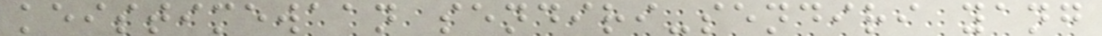keistimewaan sendiri-sendiri yang
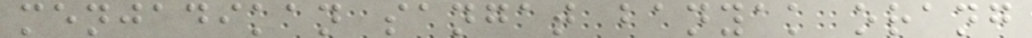menjadikan sangat banyak orang
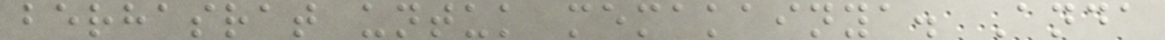berhasrat untuk memakainya. Anda
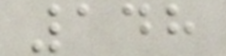148
